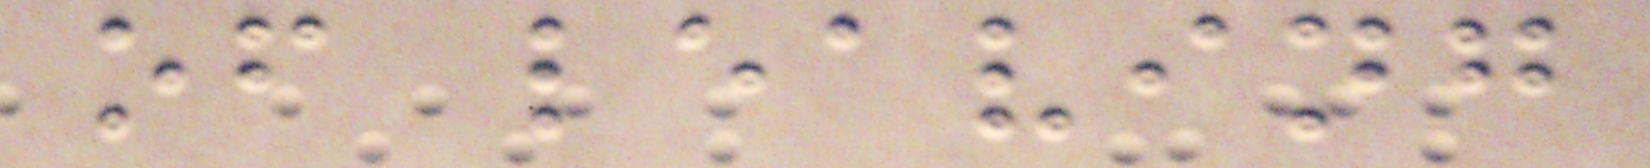of leaving
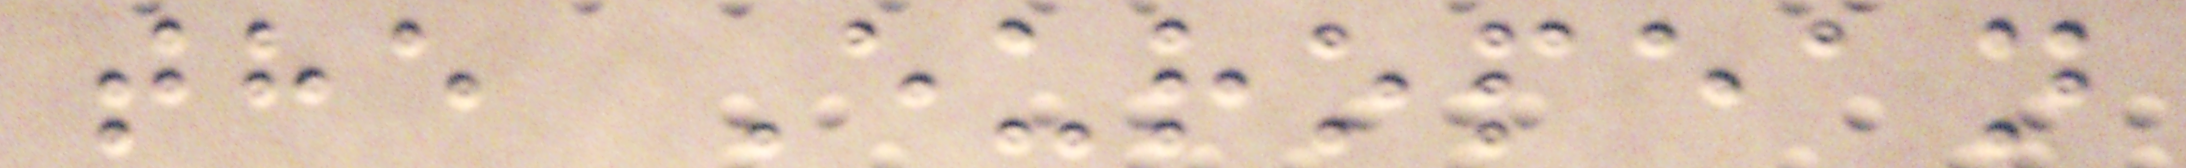the European
